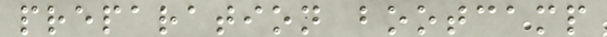preparation bootcamp
